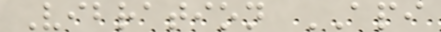Vibration API
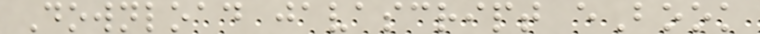Download javascript eBook
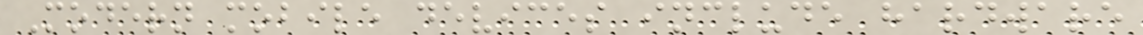Modern mobile devices include hardware
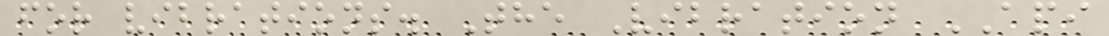for vibrations. The Vibration API
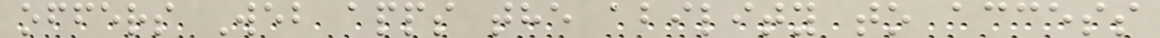offers Web apps the ability to access
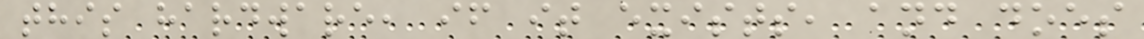this hardware, if it exists, and does
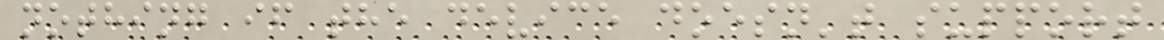nothing if the device doesn't support
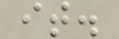it.
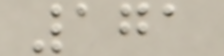171
